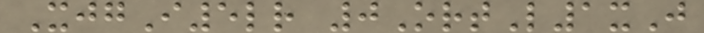XjgI5lr 0OrtL1xJ
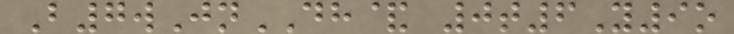B7wJnDH& 0t6Y9o
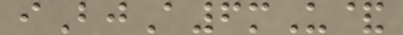iBjA6mU&
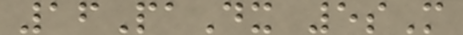16PaDx 5sM
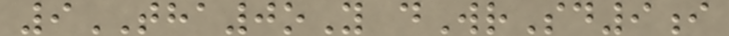9THA0oY dWrSd9i
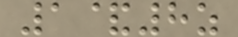1&8z
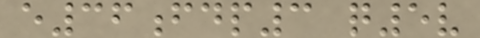e36fdp3 q5v
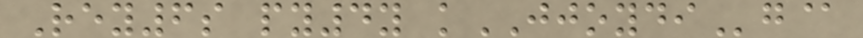Rey6s py4y kJJOYDIg@
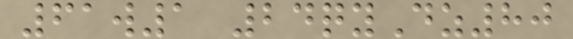61w1 24qyDz80
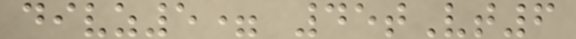divz5= 45tVt6
